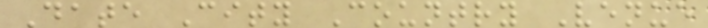Date City Country Venue
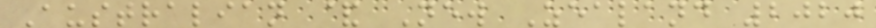Australian & New Zealand 2020
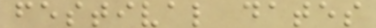festival dates
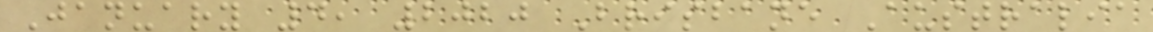January 4, 2020 Brisbane Australia
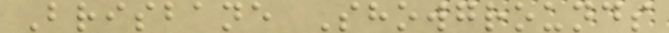Brisbane Showgrounds
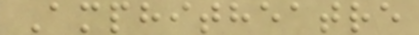Amphitheatre
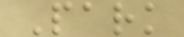Park
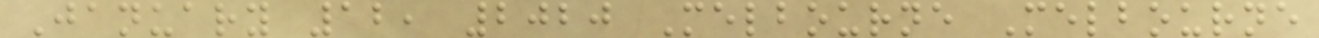January 12, 2020 Melbourne Melbourne
